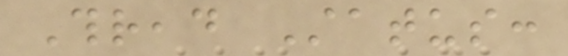Thread Status:
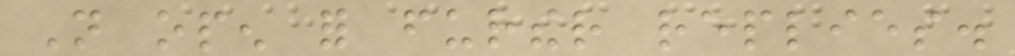Not open for further replies.
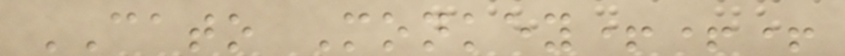CATO Monkey+++
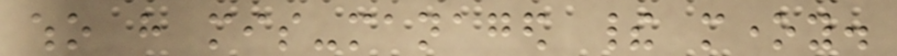who have mis-managed their money.
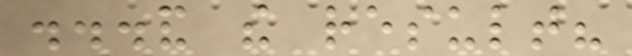...and the result?
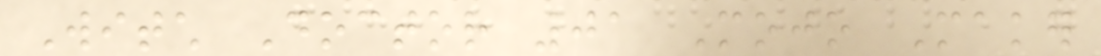Witch Doctor 01 Mojo Maker
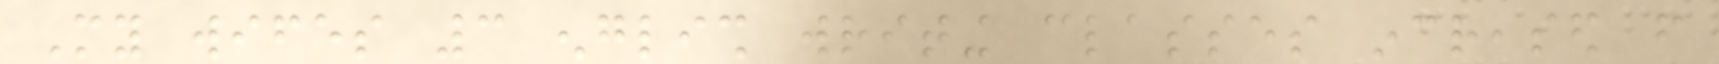My wifes 3 english writing classes increased from
